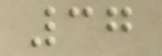37
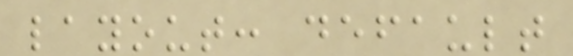layout: default
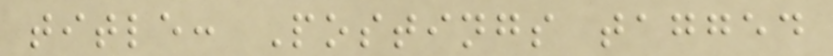title: Postings tagged
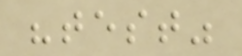"test"
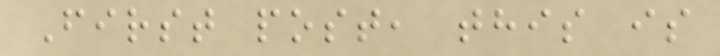First post, this is
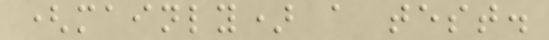(mainly) a test.
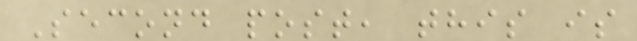Second post, this is
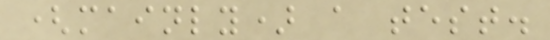(mainly) a test.
